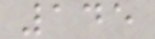145
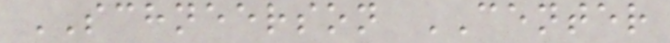SCHNEERSON CENTER
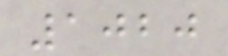1020
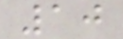10
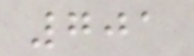701
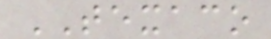TEXACO
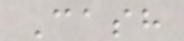Cash
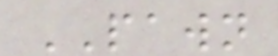PAWN
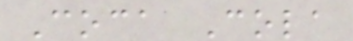Coca Cola
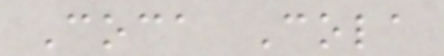Coca Cola
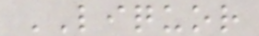LIQUOR
